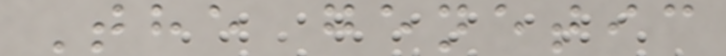The genetic
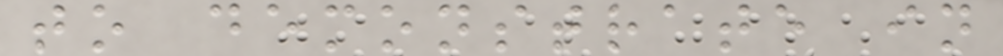to demonstrate in
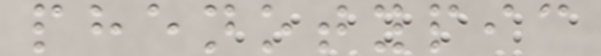phenotypic
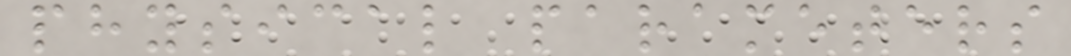physical parameters
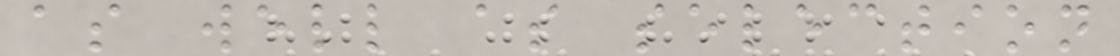as well as selection
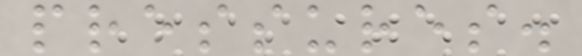pressures.
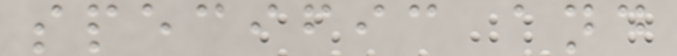specific and
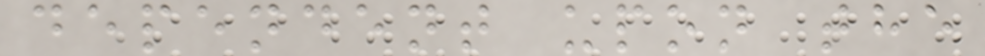dependent upon the
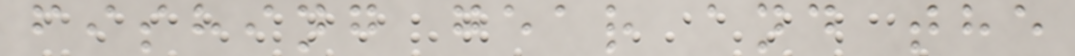fishing gear and the
